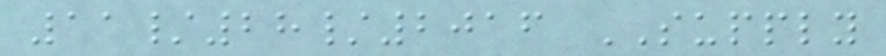11/28/2016 SUPPLY
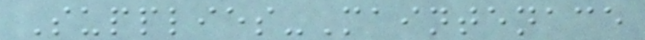Supplies-Maintenace
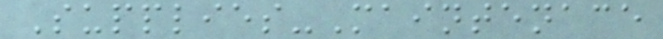Supplies-Maintenace
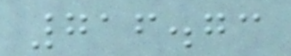716.73
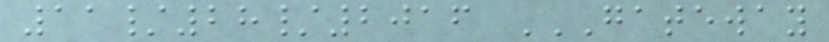11/28/2016 GATEWAY
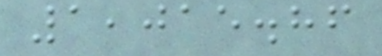1,015.86
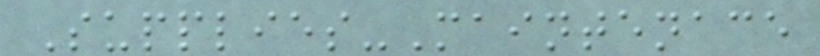Supplies-Maintenace
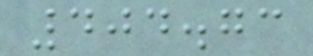404.73
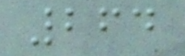264
